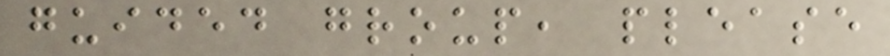guided group, please
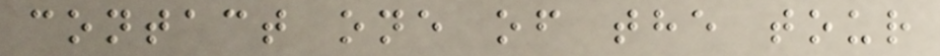contact one of the tour
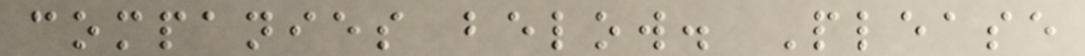companies below. Please
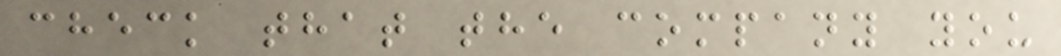check that the company you
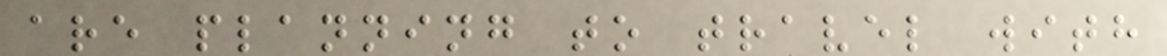are planning to travel with
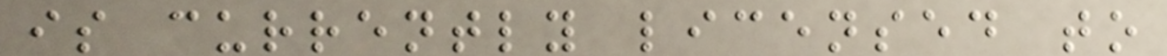is currently licensed to
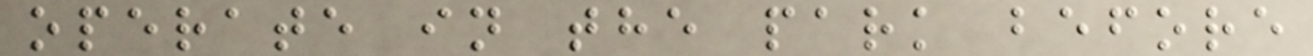operate in the park before
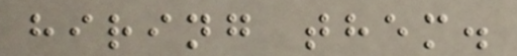hiring them.
